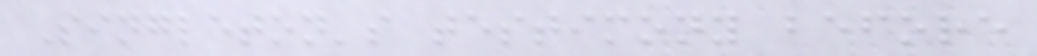Singleton's testimony before
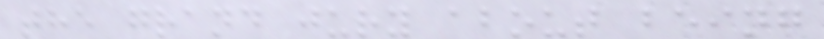the grand jury about being
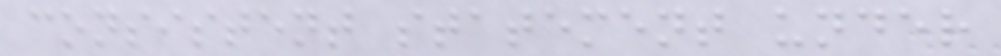consistent statement under
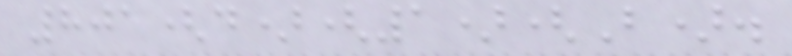801(d)(1)(B).
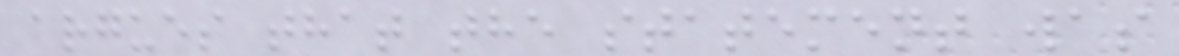argues that the statement was
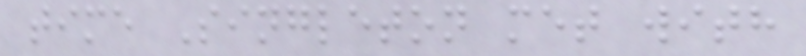time Singleton met with
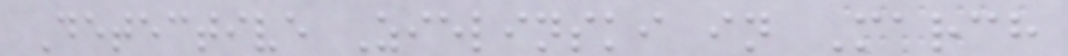Detective Zielinski in March
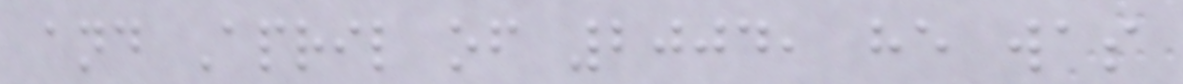and April of 2004, he was
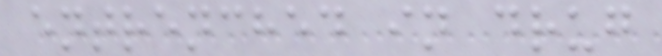entrenched in drug
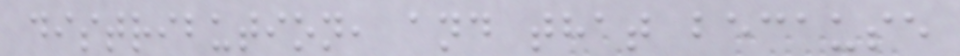distribution, and that because
